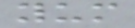yum
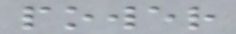power
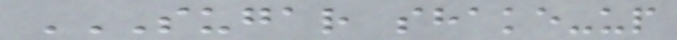SUGAR SHAKE-UP
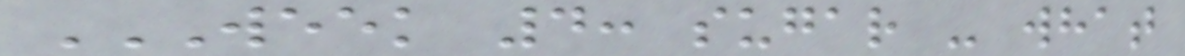WEEK 4: SUGAR - WHAT
